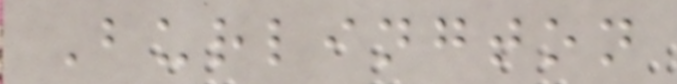Burlington
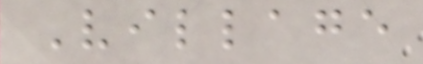Village
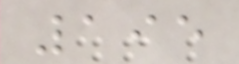195
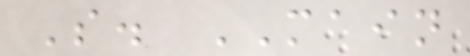S. MAIN
